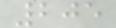205
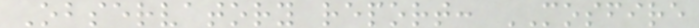Observatory report: MOSFIRE
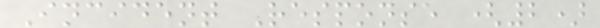Incident Response (2)
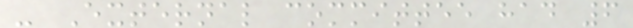- External committee had 6
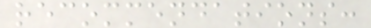recommendations:
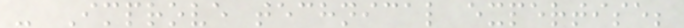- Improve technical expertise;
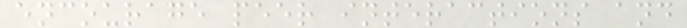encourage peer interactions and
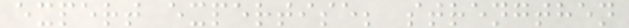expert expertise; strengthen
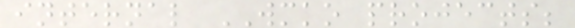internal WMKO projects;
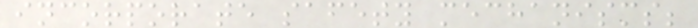incorporate safety mechanisms;
